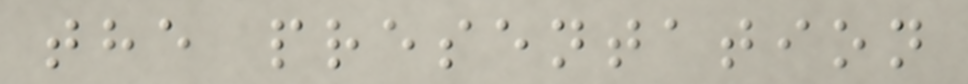the presentation
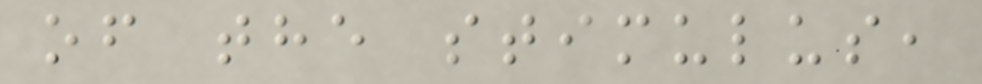of the stimulus,
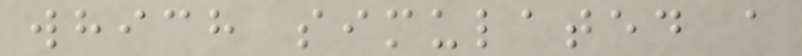which simulated a
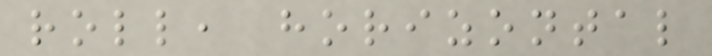roll, horizontal
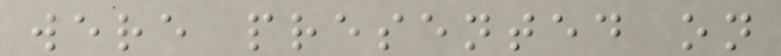were presented on
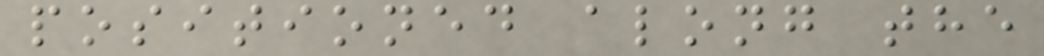positioned along the
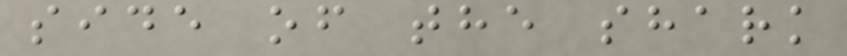side of the shark
